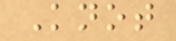Knot
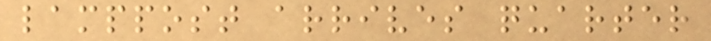lamppost arrives quarter
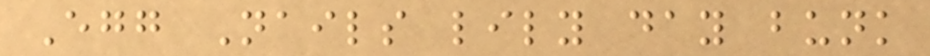Egg Nails lily day bunk
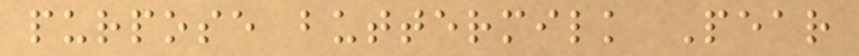purpose buttermilk Pear
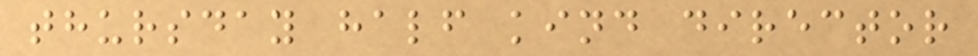thursday half kind director
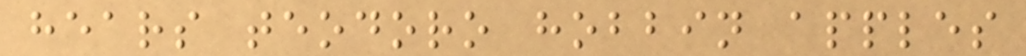hears teodoro hobbin apples
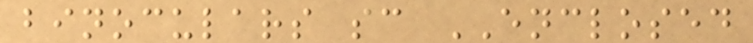binoculars sc ENCLOSED
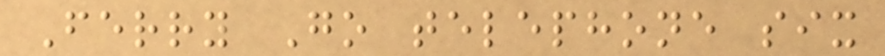Ferry Go telephone six
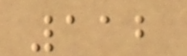112
